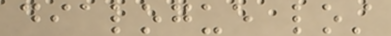dialogue lost
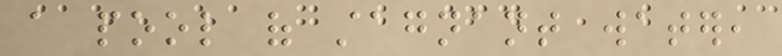a pool of stagnant water,
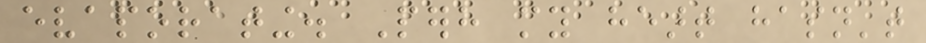evaporating. Perhaps my heart hasn't
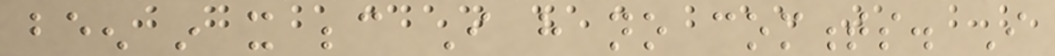been in it because I have no comments. I
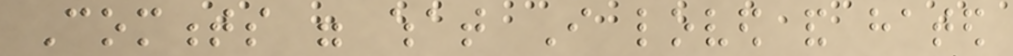Comments were what I loved and hated
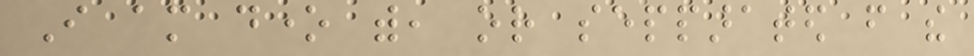I am done with, or sepparated from the
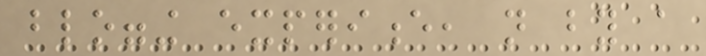blogging experience, not by a
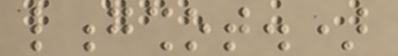longshot.)
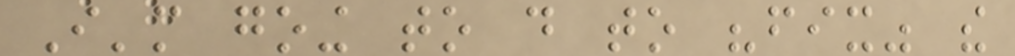I'm going to do to "fix" the
